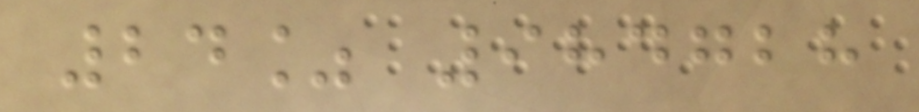24% 984728
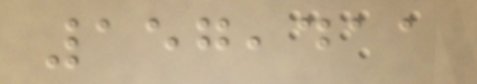157,411
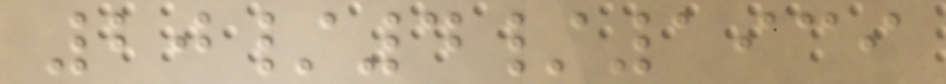20/4/1939
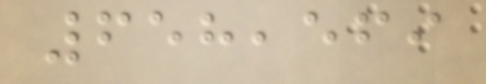658,569
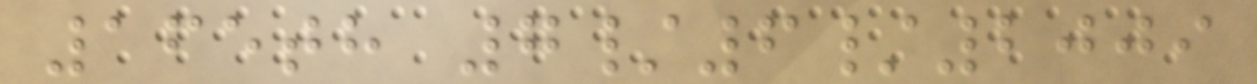165th 7/6/2009
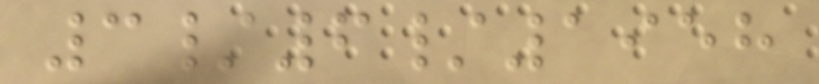3/6/1958
